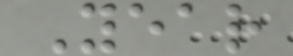Year
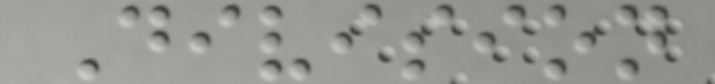Division
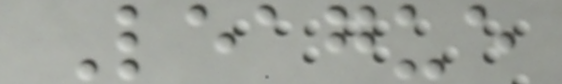League
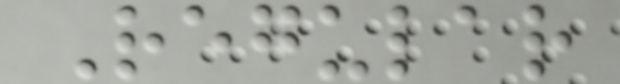Regular
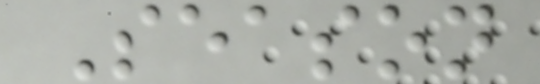Season
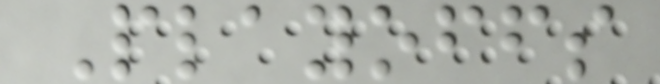Playoffs
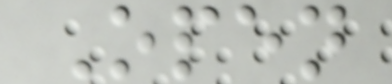Open
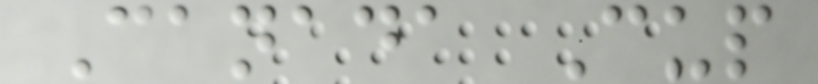Canada Cup
